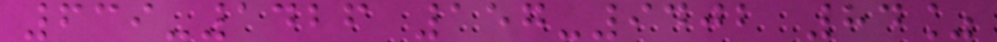639-1426 157-9402 84%
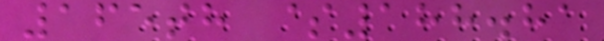165th $188.81
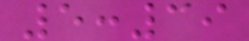5:39
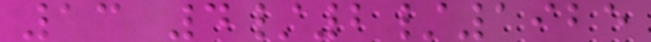13 4/2/1925
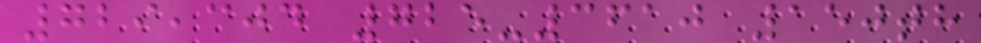729,304 725-3610 150th
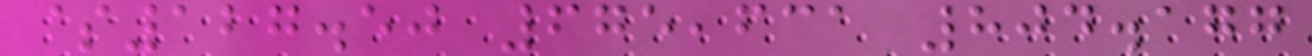$127.50 675,631 804.177
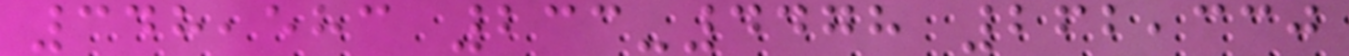348,583 233-4478 262,330
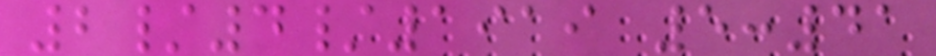2/4/1919 5:41
